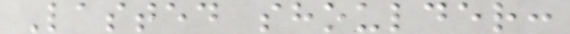Lasted shoulder:
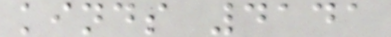kinds 4141
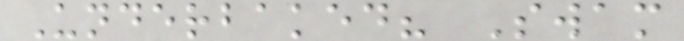Underbaked? Swam
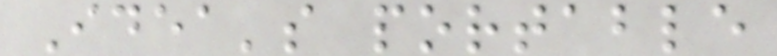Idea's portable
